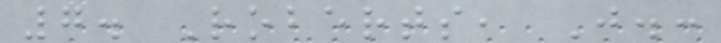7. Roberts, J.:
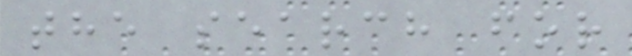the search for
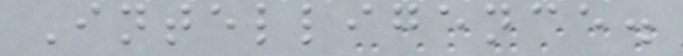Intelligence.
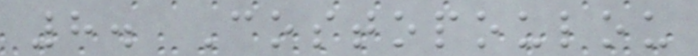8. Costopoulou
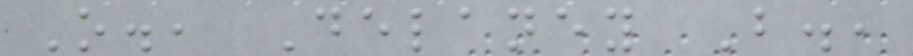O., Delaney B.,
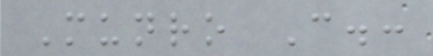Munro C.:
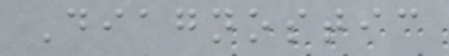Diagnostic
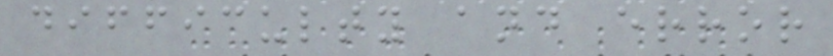difficulty and error
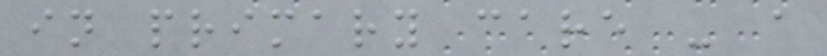in primary care - a
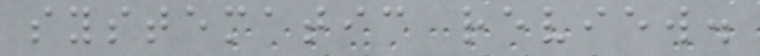systematic review.
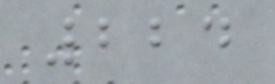224
